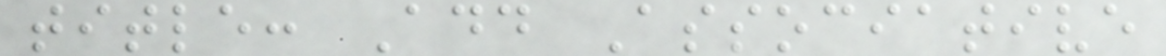title: Add Associative
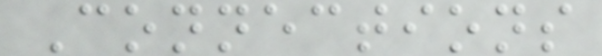Connections
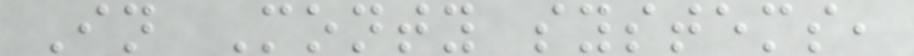In Monty systems,
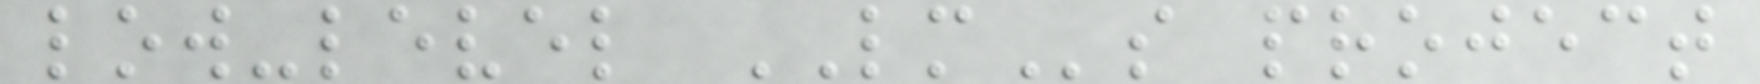low-level LMs project
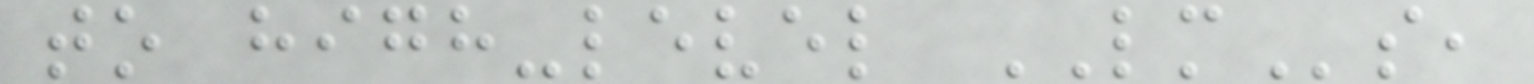to high-level LMs,
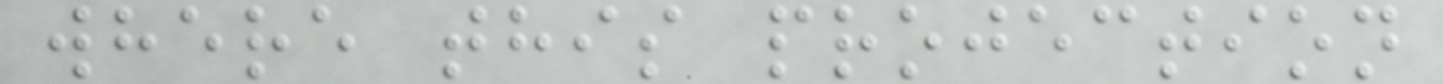where this projection
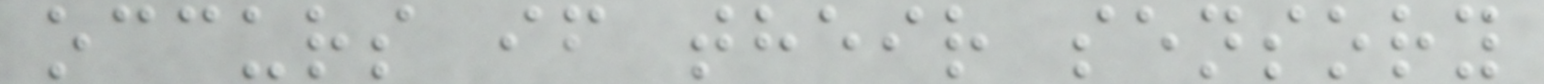occurs if their sensory
